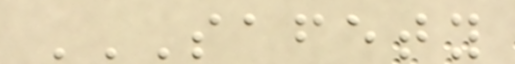SAFETY
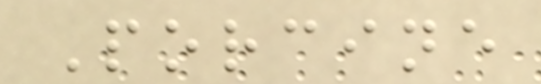Porcine
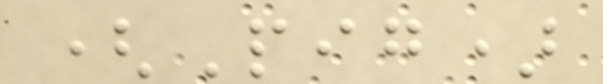(Pig)
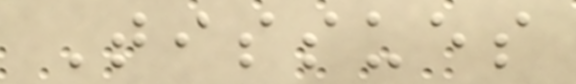Tissues
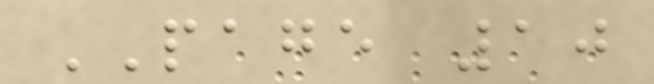PAGE 10
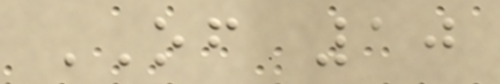OF 10
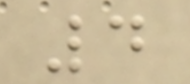4
